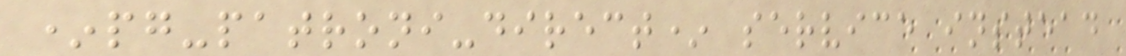*pg-patroni-direct* service instead
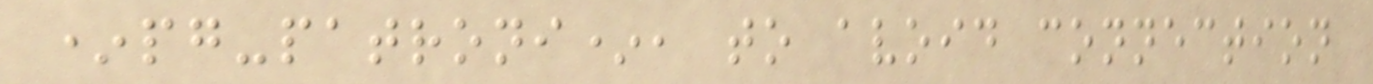*pg-patroni*, to avoid connection
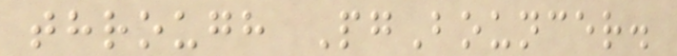through PgBouncer.
